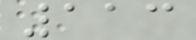113
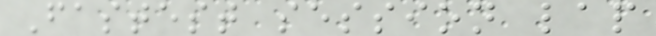Fastest session lap
